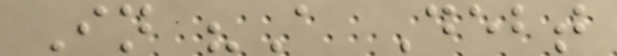In "A Debt
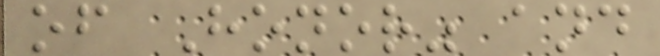of Honor" and
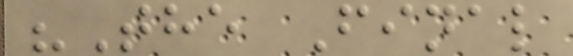"The Final
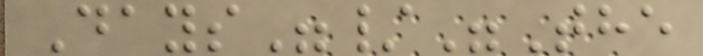Days"/"The
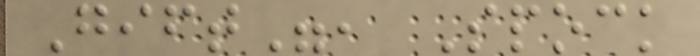Gift", Spock
